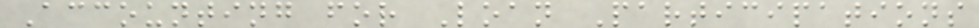Accounting for Loan Participations
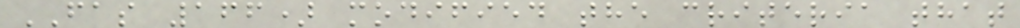FAS 166) modified the criteria that
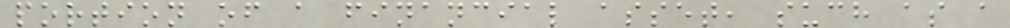portion of a financial asset, such as a
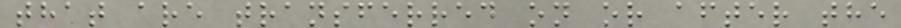that are transferred on or after the
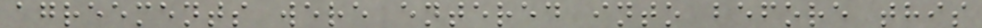agreements were entered into before this
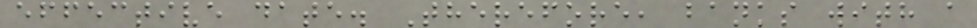effective date. Therefore, banks with a
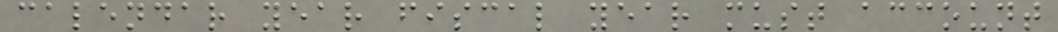calendar year fiscal year must account
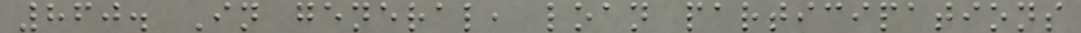860. In general, loan participations
